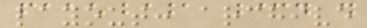layout: archive
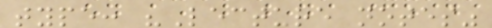type: "Lecture notes"
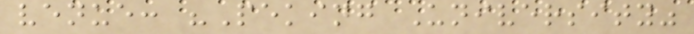venue: "Peking University"
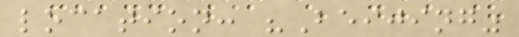location: "Beijing"
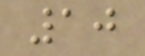10
